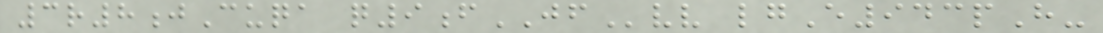3r8jCuqa q9fJFvv lgE943pH-
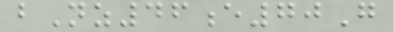bNz46e70G
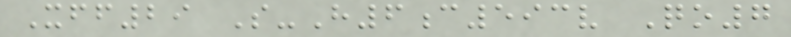Xff29 S-H6c593v Qo7
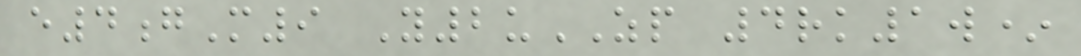e4gM9 Y2uZP 4rk1w*
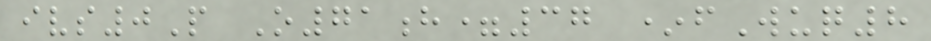ivs0P O71h=37 *fWuq8
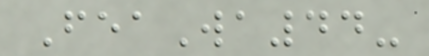FeaWa44-
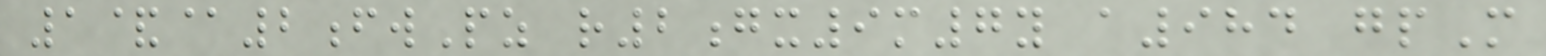1&@2fwPz r2gx9m7y a984 gpM
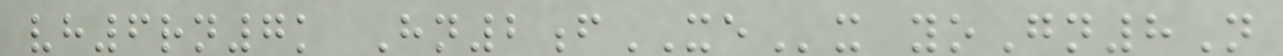vh6rn7k Hn2fXEx yoGn8N
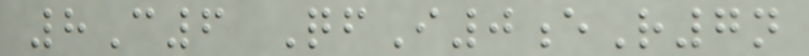8C6 QfI0eR7n
